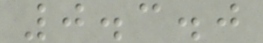0.3.0
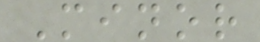Minor
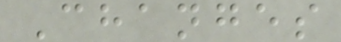Changes
